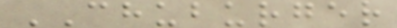CHUBURGER
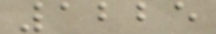1225
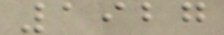1927
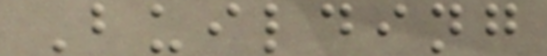Building
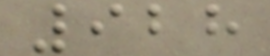928
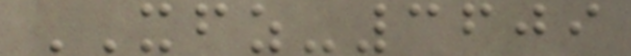XFZ-3609
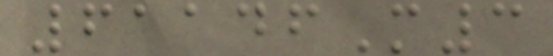61146M3
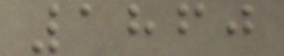1860
